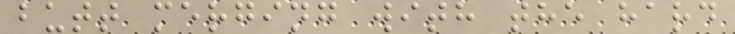butt merging with the hard
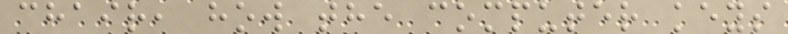chair, how the computer keys
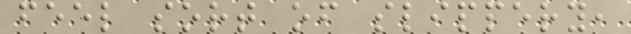feel sort of slippery,
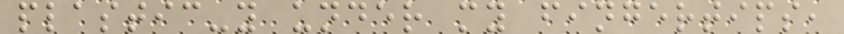plastic-y under my fingertips,
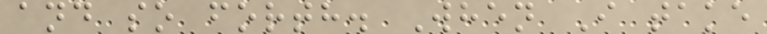and so forth. When I take
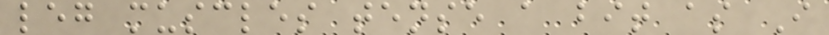leg muscles tense a bit as I
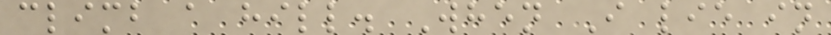climb a hill. When I lie in
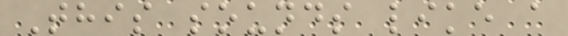This sounds like a
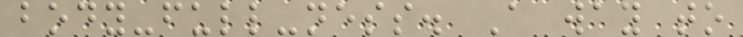body-full-ness. A way to
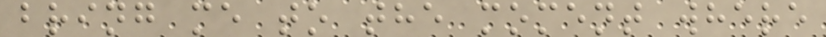bring me to the moment where
